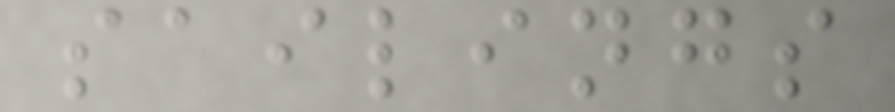sailings
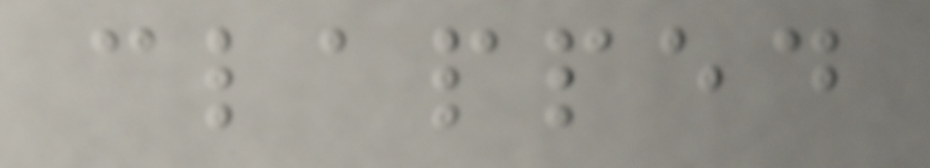clapped
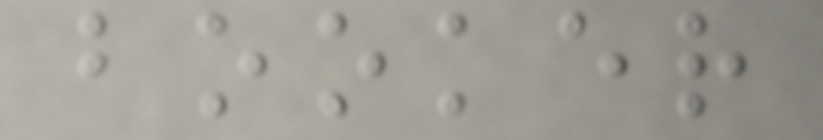booker
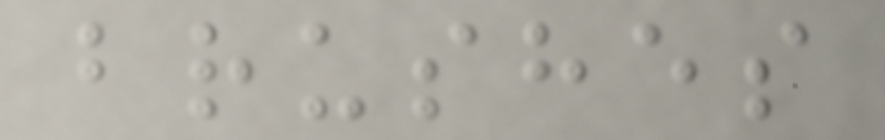brushes
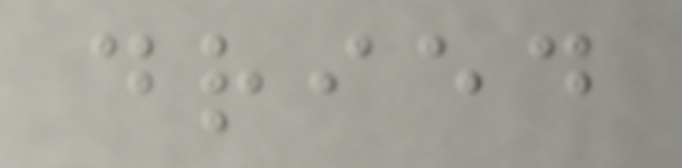dried
